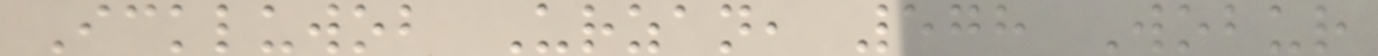Ickluwob Urzan, 578 Wobur
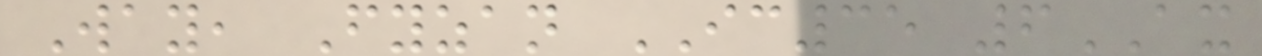Way, Fyzan IC35 6AX
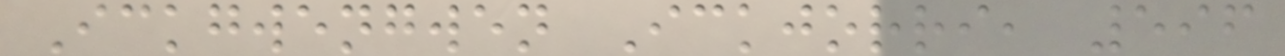Ickgwengwen Ickjorri, 596
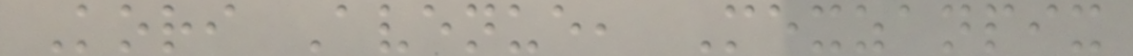Kori Avenue, Mexzanpix
